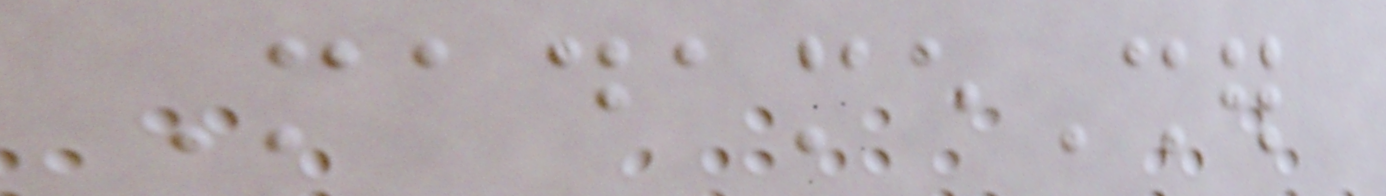MadameSher
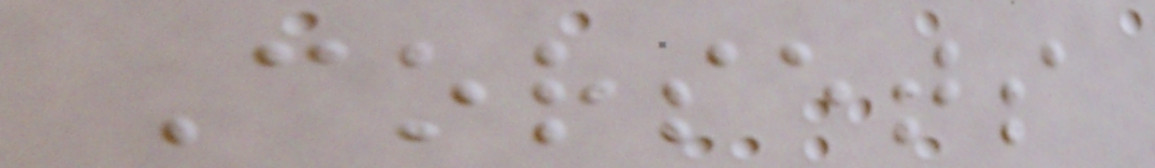Corsets
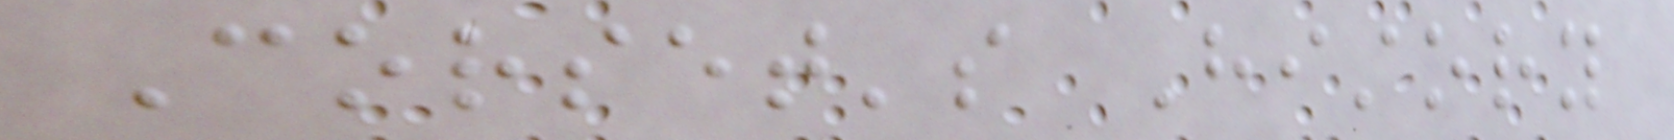Corset's History
